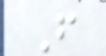F
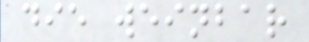die weinbar
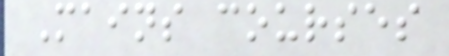Mains courses
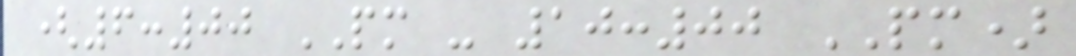(6:00 PM - 10:00 PM)
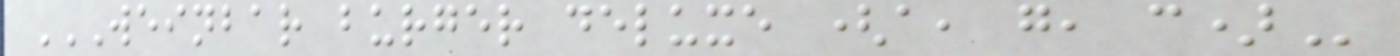WEINBAR BURGER DELUXE (A, G, C)
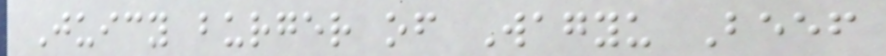Juicy burger of Wagyu Beef
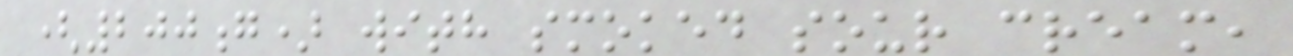(200g) with smoked sour cream,
